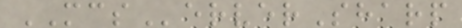MCServerSharp
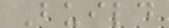Build
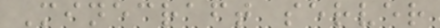Minecraft server
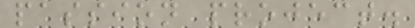passion project.
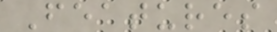Features
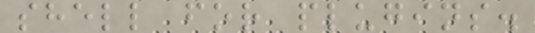shell for plugins.
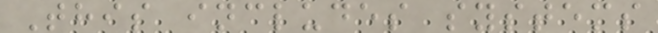This includes systems
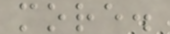more.
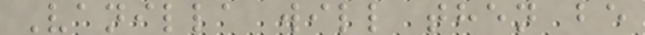Vanilla will then be
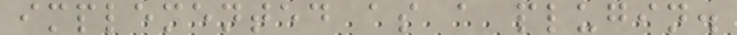implemented as a plugin.
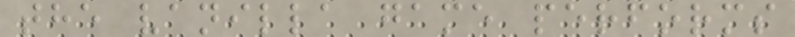the vanilla game performs
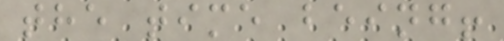the time being!
